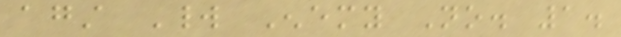against World Enemy No. 1.
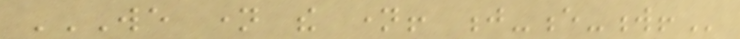WE NAME THE NAME! J-E-W!
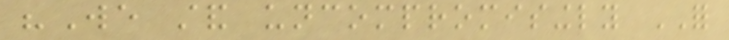"We stand uncompromisingly FOR
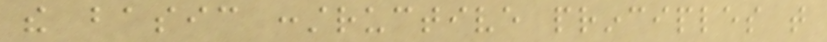the basic constructive principles that
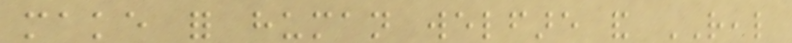make for human welfare and REAL
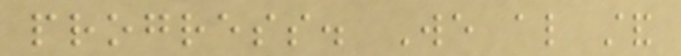progress. We also stand
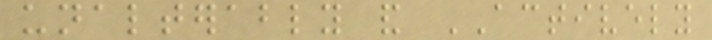unalterably and ACTIVELY
